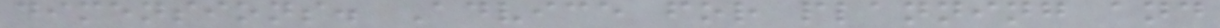dimensions. Advice for planning and
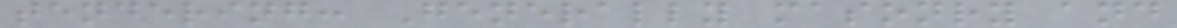tendering: Generally masonry and
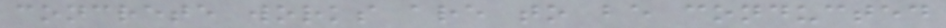concrete works are to be conducted
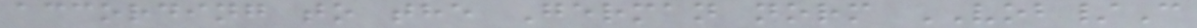according to the German norm VOB/C
